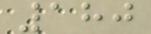180
